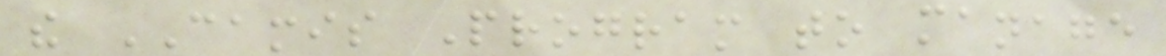the CAMIS Program to manage
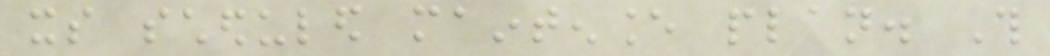its scheduled maintenance plan. This
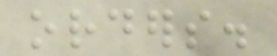orders.
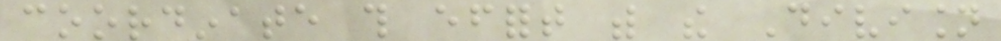coordinate this effort with the Division
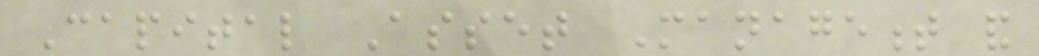Capital Asset Management and
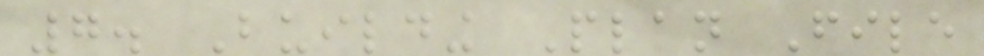7. Building Plan File
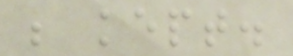be kept.
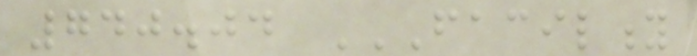740.04 FACILITY
